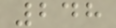248
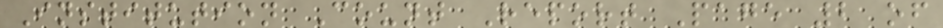Institution Count Report Page 2 of
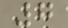7
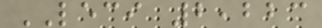LECI 2,223
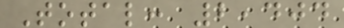Total: 2,404
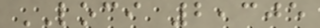LOCI 2,305
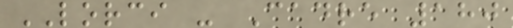LORCI - Cadre 180
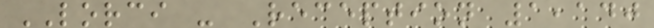LORCI - Reception 1,140
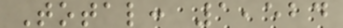Total: 1,524
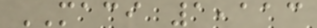MACI 1,113
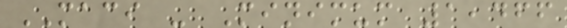MACI - Minimum 1,466
